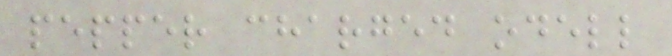pepper charged odell
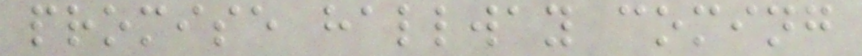promise hallway coming
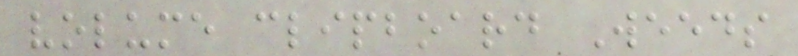volume clipboard Weeds
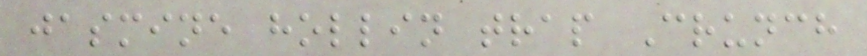jasmine hollin trap Crunch
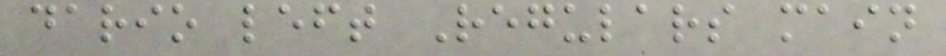dario left Regulars main
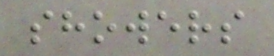showers
